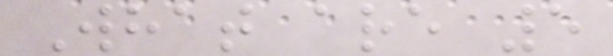What are 5
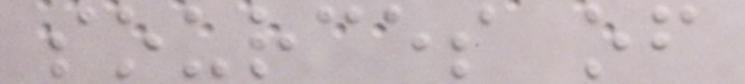sources of
